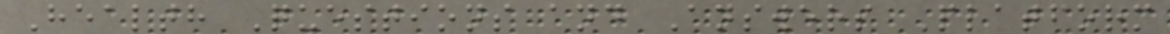Health Questions and Answers Platform
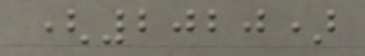(2020)
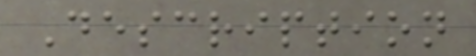Description
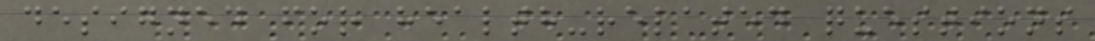designed for health-related questions
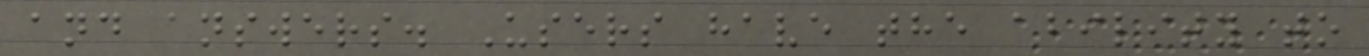and answers. Users have the ability to
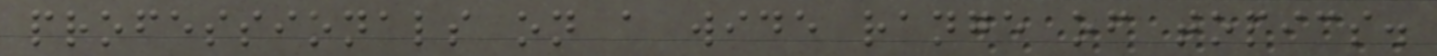professionals on a wide range of topics.
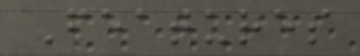Features
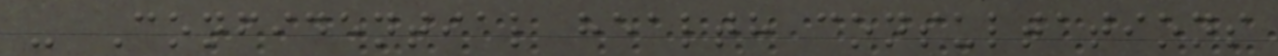- Confidential health consultations
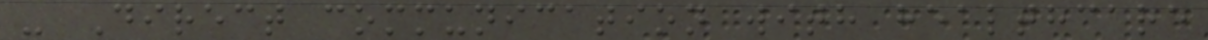- Direct communication with healthcare
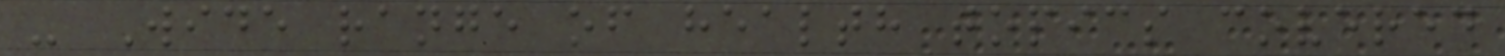- Wide range of health topics covered
